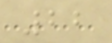22
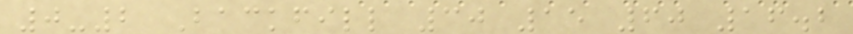0-2 Backfill 30 15 60 16.2
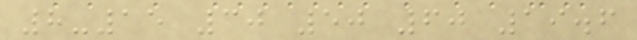8-15 30 50 60 19.6
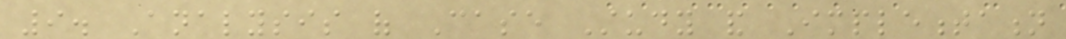9. Analysis of Case Study and Implementation
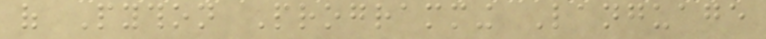of Python Programming Language
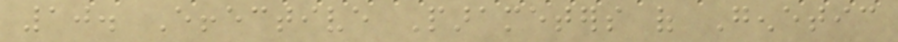10. Effective Parameters of Genetic
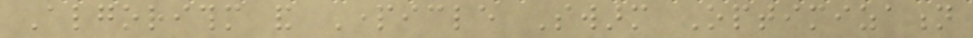Algorithm and Particle Swarm Optimization
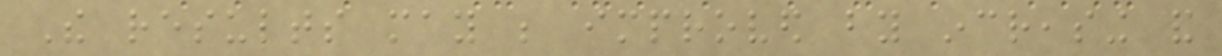The results may be improved by increasing and
